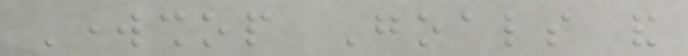Workshop Goals and
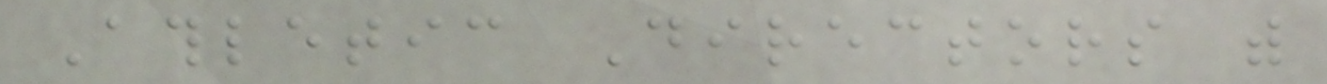Athletic Directors with
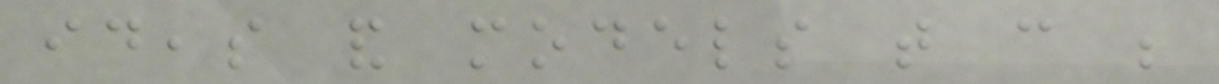ideas and models that can be
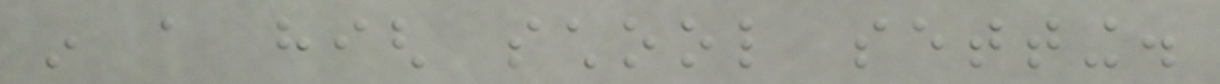in a high school setting.
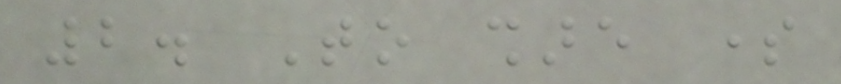2. To share some
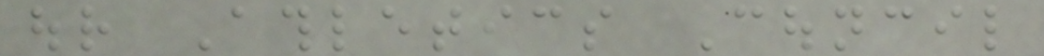our Athletics Council
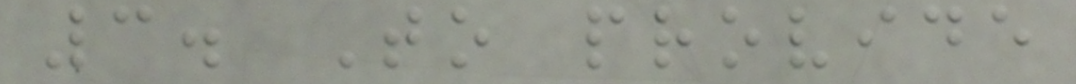3. To provide
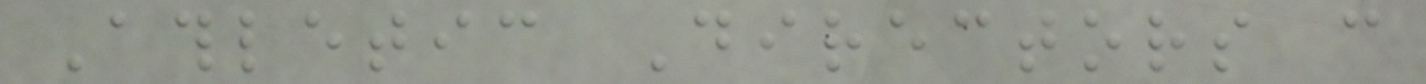Athletic Directors can
